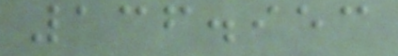136.953
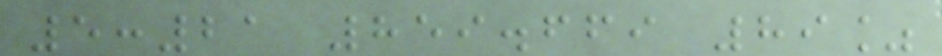5:21 859.669 89%
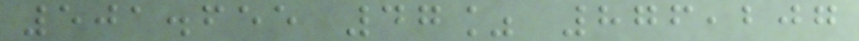501.655 47% 876,207
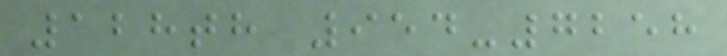128th 954-7258
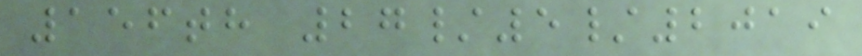156th 27/5/2019
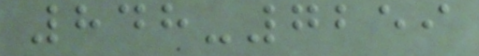848-7259
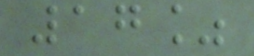17%
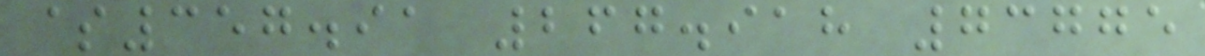$357.91 267.918 73775
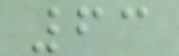63
